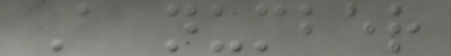A number
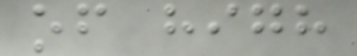of high
